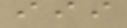iii
